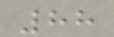88
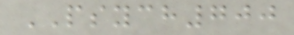PSYCH700
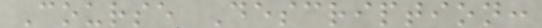Course Description:
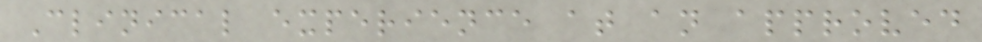Clinical experience at an approved
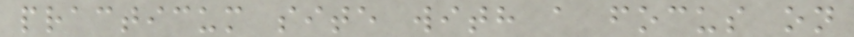practicum site with a focus on
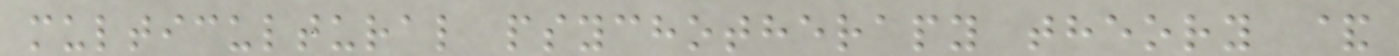multicultural psychotherapy theory &
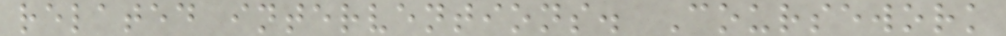related interventions. Coursework
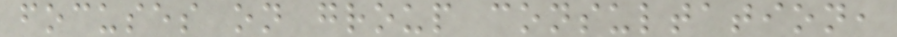focuses on group consultation,
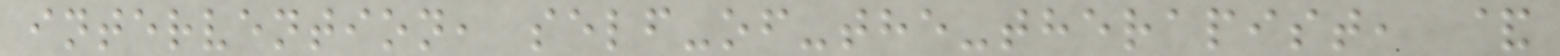intervention, self-of-the-therapist, &
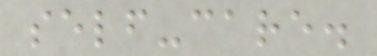self-care.
